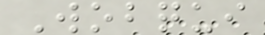Wobqui
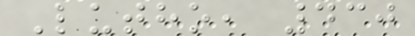Lutho, 430
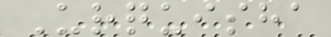Urquisha
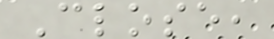Close,
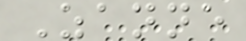Zanne
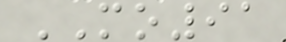MO91
